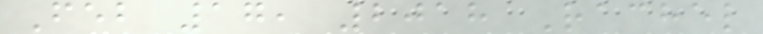Feb 17, 2018 Rachel
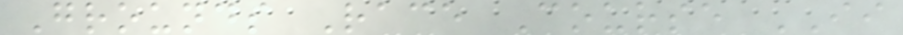Grounds Race Course II
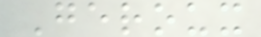Geroux
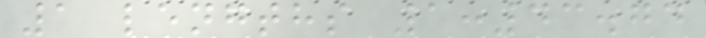1 lengths 1:43.74
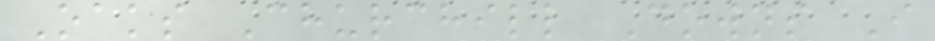Oaks Churchill Downs I
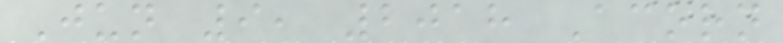Jun 9, 2018 Acorn
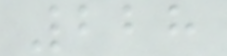228
